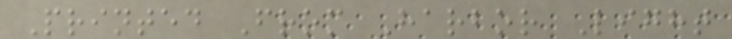Printed From Harbor Light
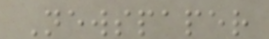Newspaper
